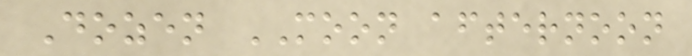Dozen MOON afternoon
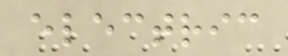electric
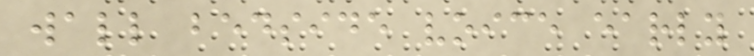wall bedside voice early
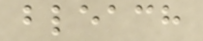bleach
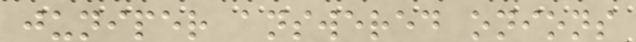juniper answered onions
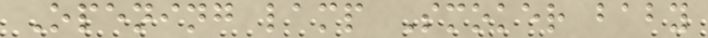Opening lamp Smoker baby
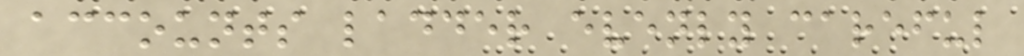accounts ladder evenly careful
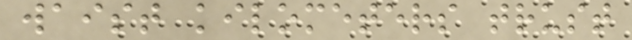waist kilometers trust
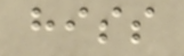hiss
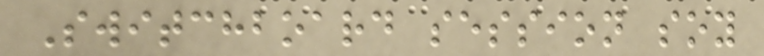Switchboard session soy
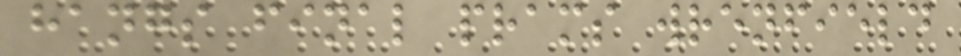hangs final prams wrenfield
